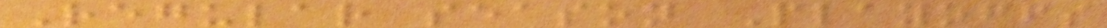Regular season Playoffs
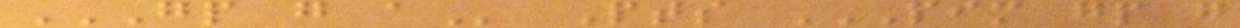GP G A Pts PIM GP G
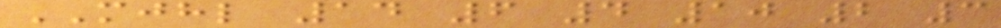MJHL 14 6 4 10 2 3
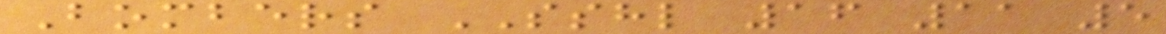Bombers SSHL 16 11 5
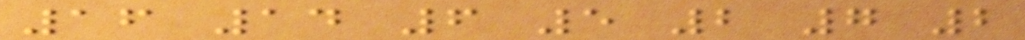16 14 6 5 2 7 2
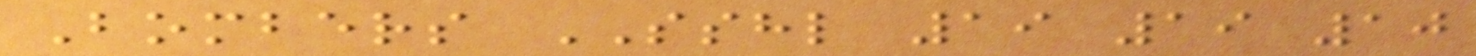Bombers SSHL 19 19 10
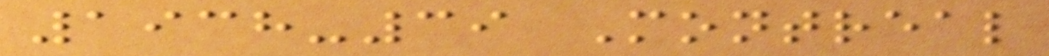1938-39 Montreal
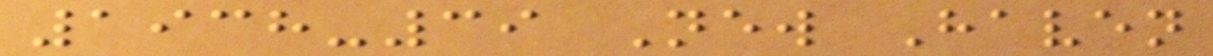1938-39 New Haven
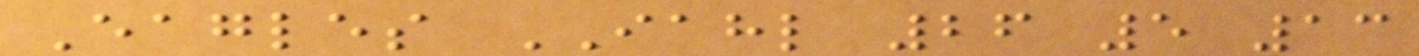Eagles IAHL 26 5 13
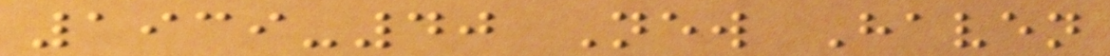1939-40 New Haven
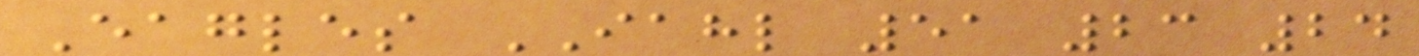Eagles IAHL 51 23 24
